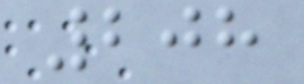208
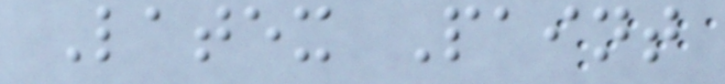Latex Paint
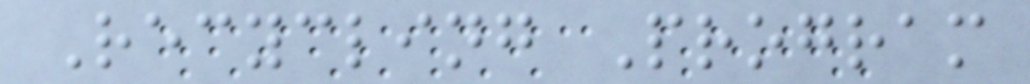Recycling Program
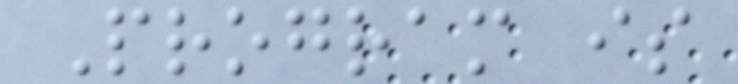Program is
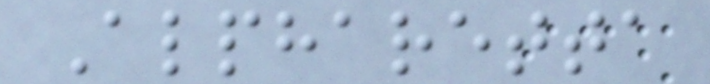Alpharetta
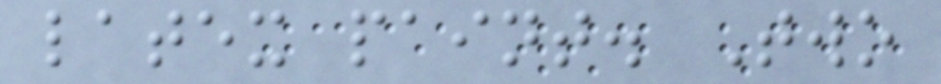latex paint. Two
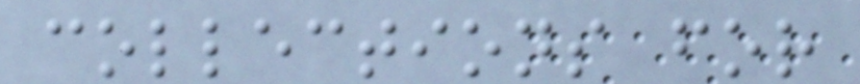collections for
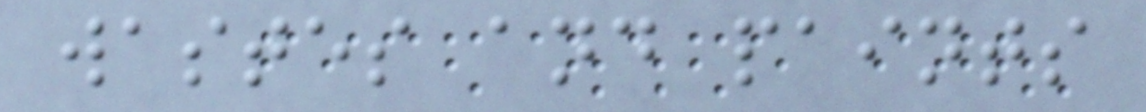wastes and paints
